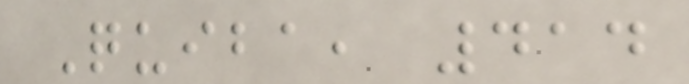Quiba, 414
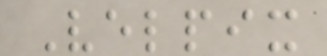Velpix
